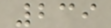239
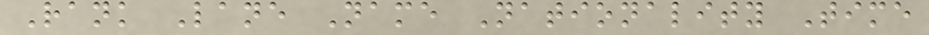Rank Lane Name Nationality Time
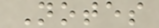Notes
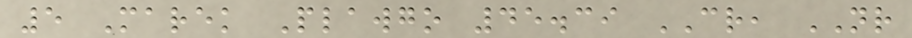5 Marek Plawgo 45.39 CR, NR
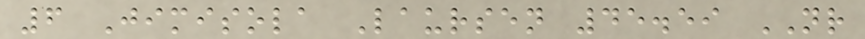6 Jimisola Laursen 45.59 NR
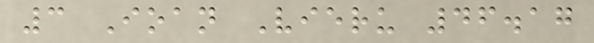3 Ioan Vieru 46.17
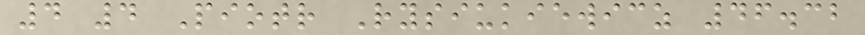4 4 Piotr Rysiukiewicz 46.32
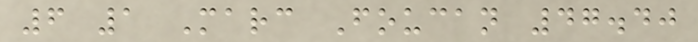6 1 Marc Foucan 47.40
